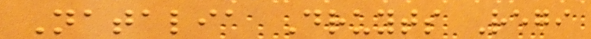Natalia Druyts Regi
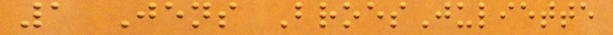1 Jens BroesJuliette
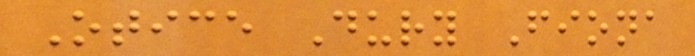Otice Dury Fiona
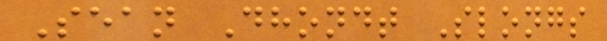Sean Dhondt Slongs
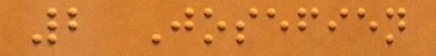2 Josefien
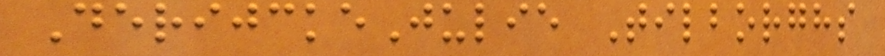DerijckeJulie Tilborghs
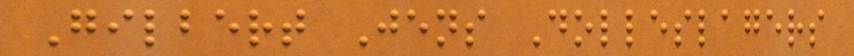Gilbert Jens Dolleslagers
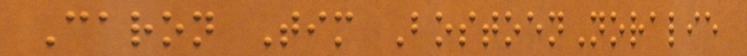Caron Tim BostoenNoralie
